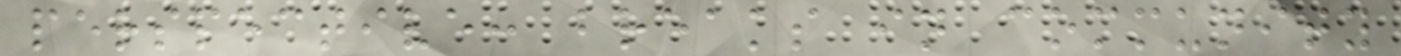perspective: breaks in community
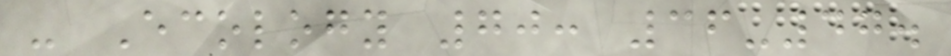- Ecology 70: 36-47.
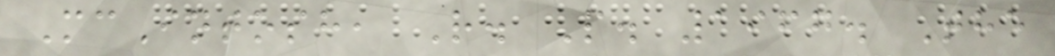McIntosh, R. P. 1967. The
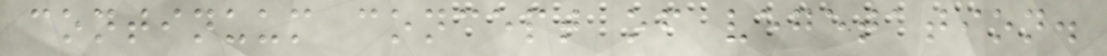continuum concept of vegetation.
